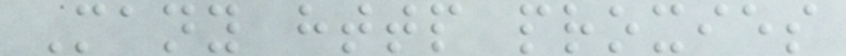Many http proxies
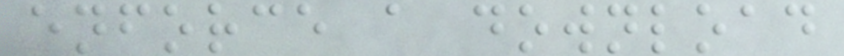enforce a download
